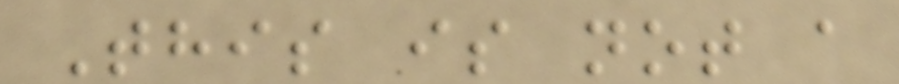This is not a
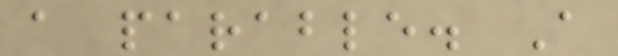a parable. A
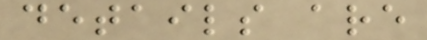details are
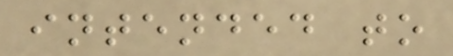intended to
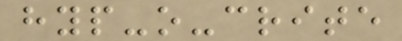hyp-o-crite
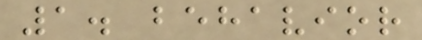1. behavior
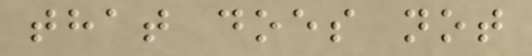that does not
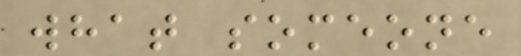what someone
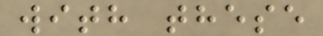with these
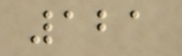121
